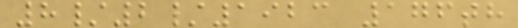8/2/1923 176th
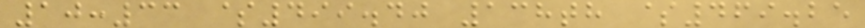10:33 $499.40 138th $469.25
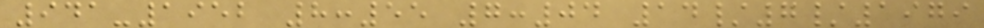941-1952 8:55 7:04 14/7/1979
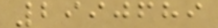2990689
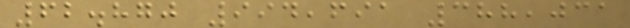62.870 994,691 388,031
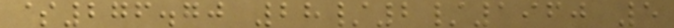$276.70 28/2/1960 5
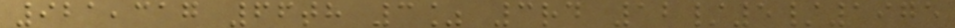921,317 66th 3% 3rd 12/5/1975
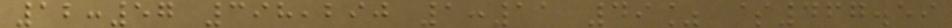12:57 398,290 1:11 49% $467.59
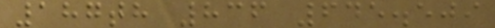187th 836 645.509
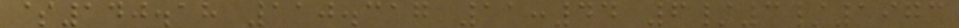$140.18 110.317 11:44 6/3/1973
